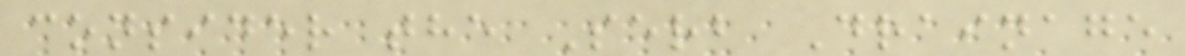consider the Serb Drainage
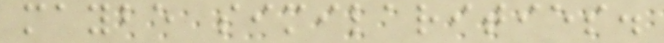maybe similarities.
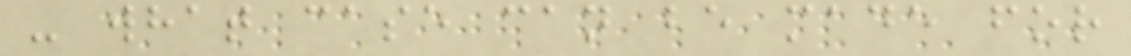- what case can be made for
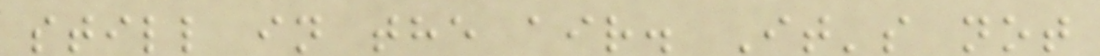still in the air. It's not
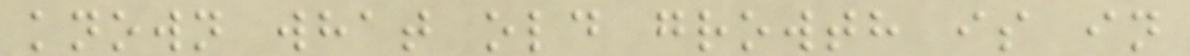known what old growth is in
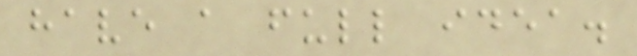have a full idea.
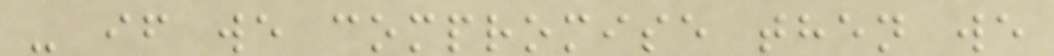- if we compromise then we
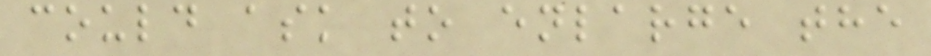could ask to enlarge the
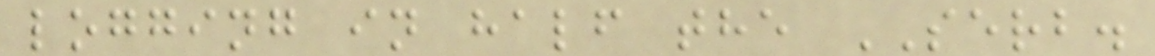logging in half the SERB.
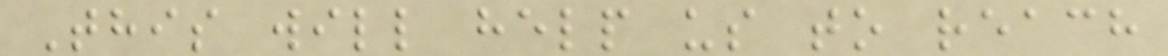This will help us to reach
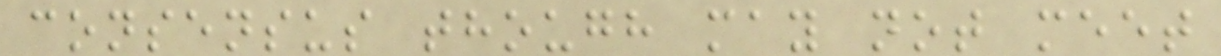consensus though may not meet
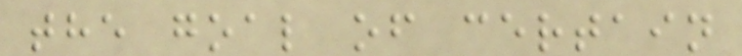the goal of certain
